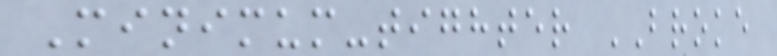Minimum-tighter BROKE
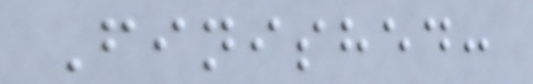Finished:
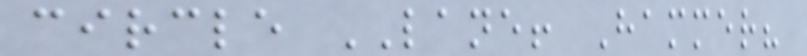circle LANE! Hammer?
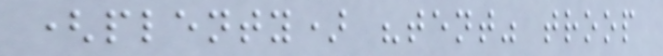(plenty) "tent" troop
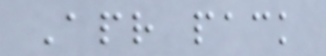Apr pack
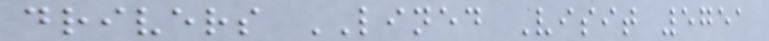drivers LINED Visit 5751
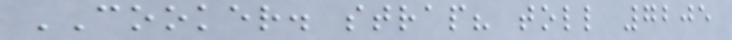COOKER. strap? toll 7205
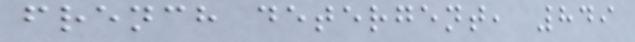french detergent, 849
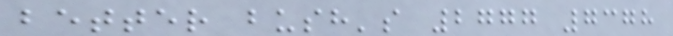better bush's 2777 7378
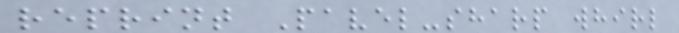reprint Pavel-sharp whirl
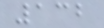132
